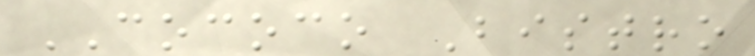COCOCO Bistro
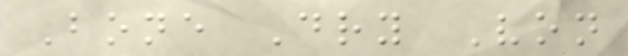Bone Dry Von
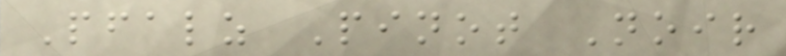Pfalz Pinot Noir
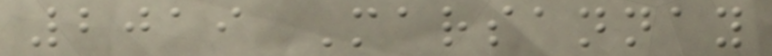2019 Marsannay
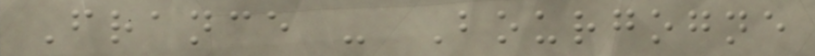France - Bourgogne
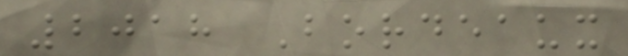2018 Bordeaux
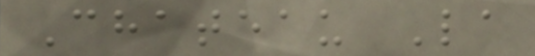Chateau La
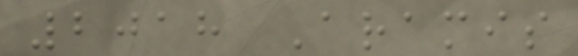2018 Aramis
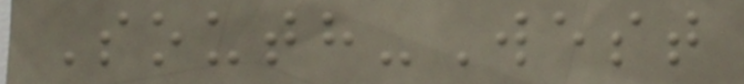South-West
